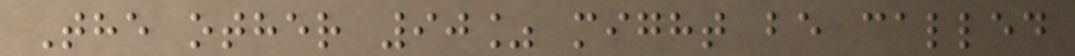The other 90% might be called
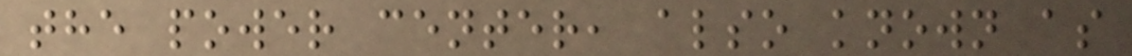the power center, also known as
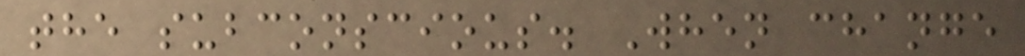the subconscious. When change
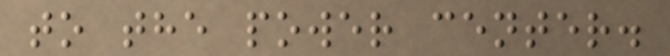to the power center.
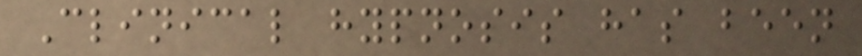Clinical hypnosis has been
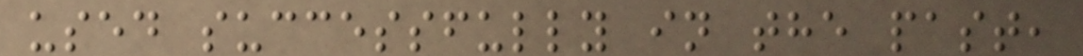used successfully in the past,
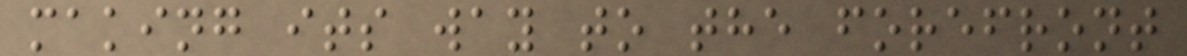making its way to the forefront
